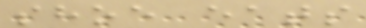shoe eats
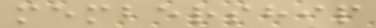membership
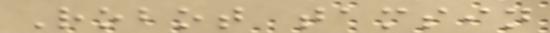Robot tamsin
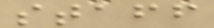staff
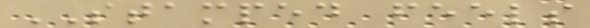STAMPED feels
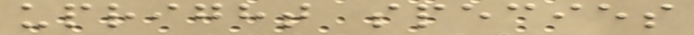upright species
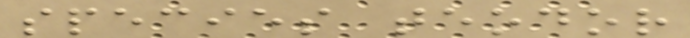species teodor
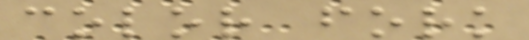color fork
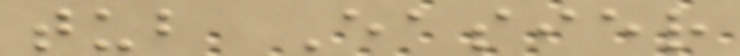tub Easier
